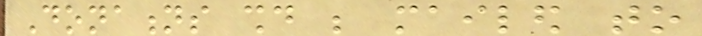Donations should be mailed to
